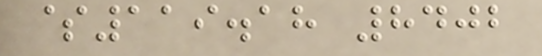$119.18 8402
